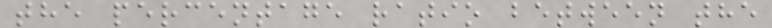the percentage ratio between the
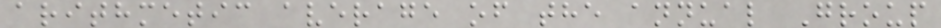arithmetic average of the annual Group
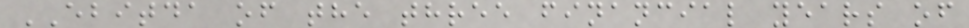EBITDA of the three financial years of
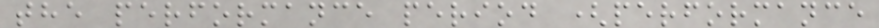the performance period (performance
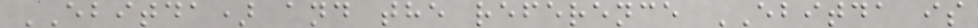EBITDA) and the reference EBITDA is
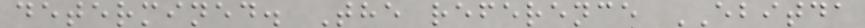determined. The reference EBITDA
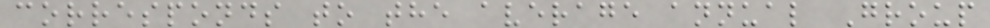corresponds to the average annual Group
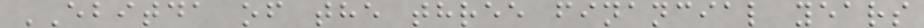EBITDA of the three financial years
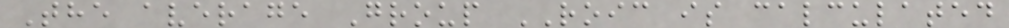The average Group ROIC is calculated
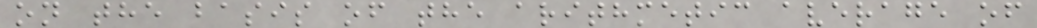on the basis of the arithmetic average of
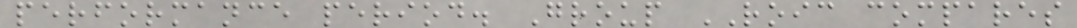performance period. Group ROIC compares
